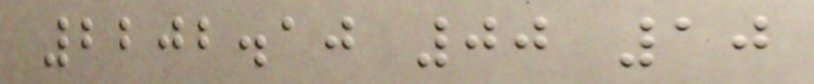2202.10 00 10
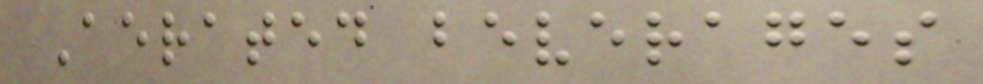Aerated beverages
